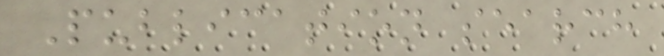Publication search
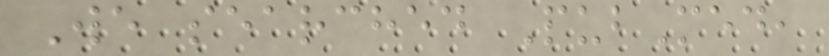We searched PubMed,
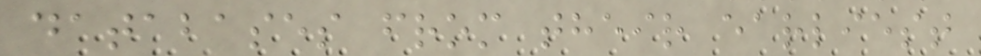databases from their earliest
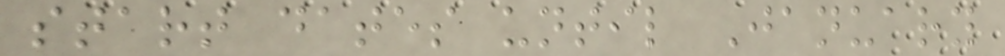start dates until January
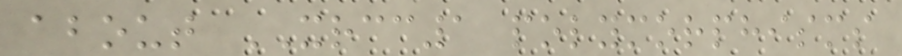about XRCC1 polymorphisms
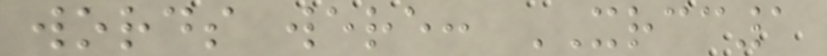words were: XRCC1
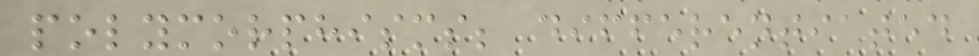polymorphisms; differentiated
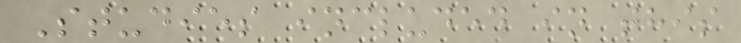Studies included in this
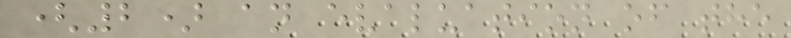(2) an evaluation of the
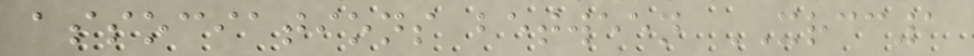associations between XRCC1
